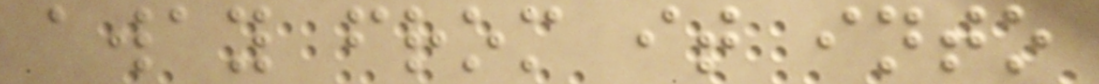away from it into
